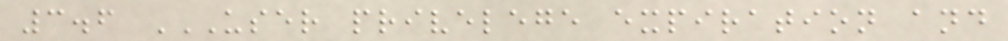3.6 USER PRIVELEGE EXPIRATION AND
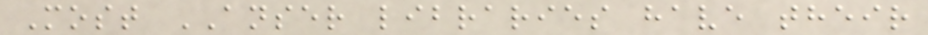Most ANSER libraries have their
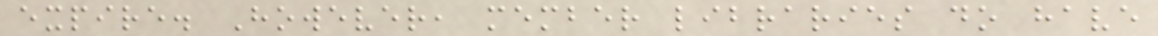expire. However, member libraries do have
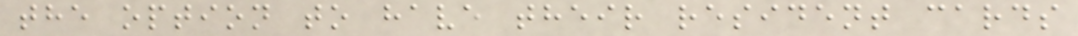the option to have their resident cards
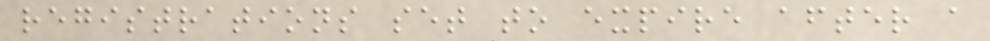registrations set to expire after a
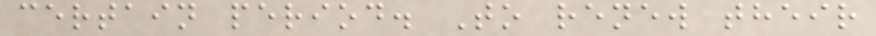certain period. To renew their
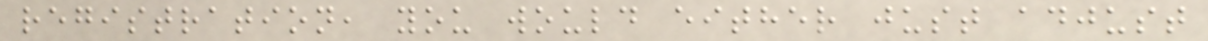registration, you would either just adjust
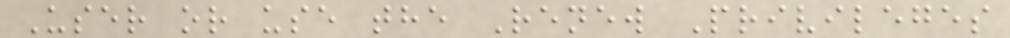User or use the Renew Privileges
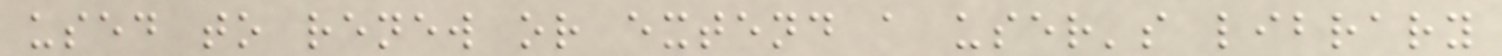used to renew or extend a user's library
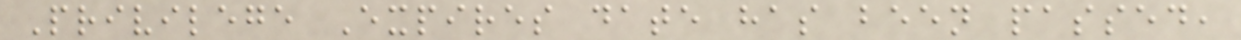Privilege Expires date has been passed,
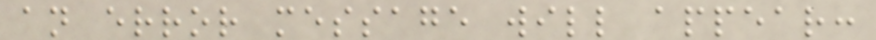an error message will appear:
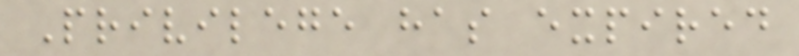Privilege has expired
